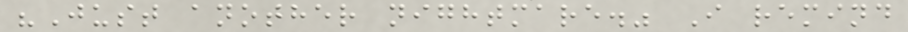"Just another nightmare." I remind
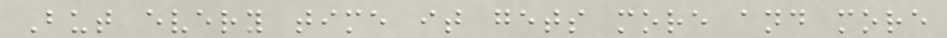But every time it gets more and more
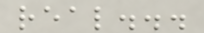real...
